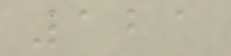121
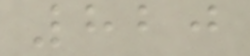820
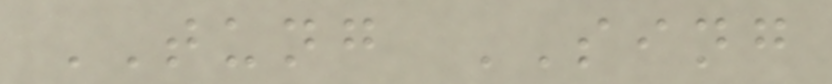TUNG SING
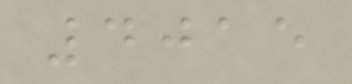4015
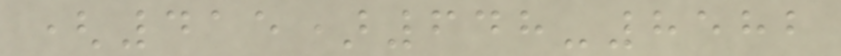(415)648-8582
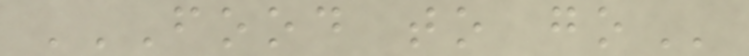FOOD TO GO
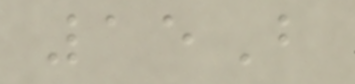15B
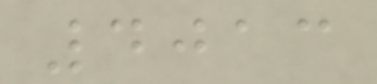4013
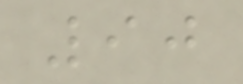90
